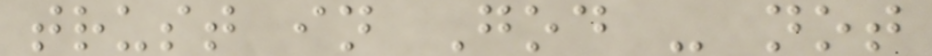trust in God - not
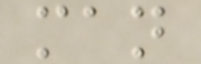man
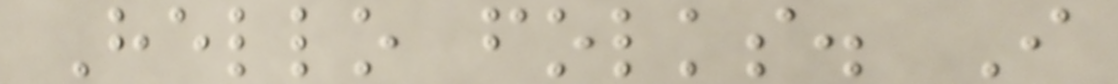Hello folks. I
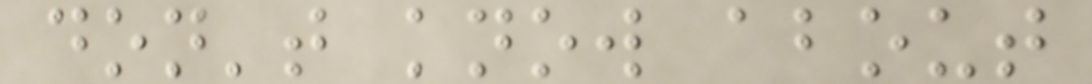don't know about
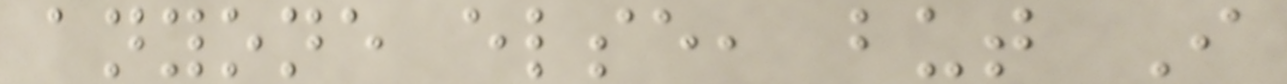anyone else, but I
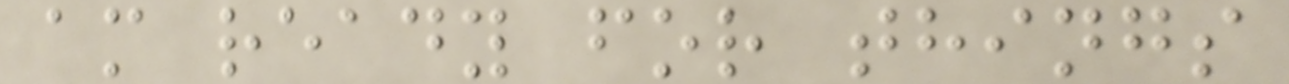am ready for things
